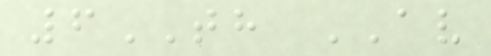6TH AV
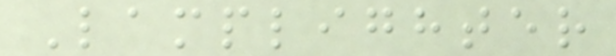Lamplighter
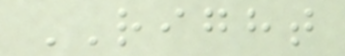RIGHT
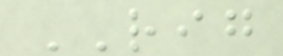RIG
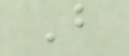B
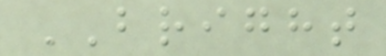BRIGHT
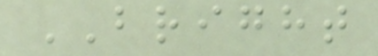BRIGHT
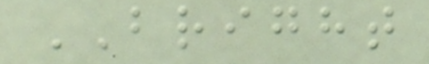BRIGHT
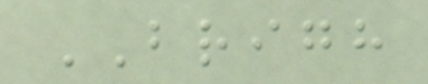BRIGH
